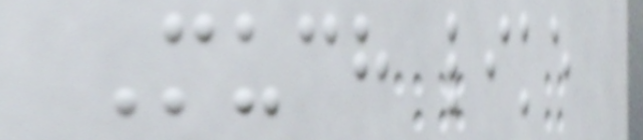Much like
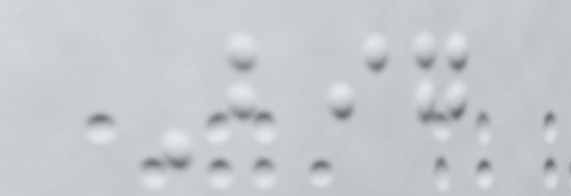Big
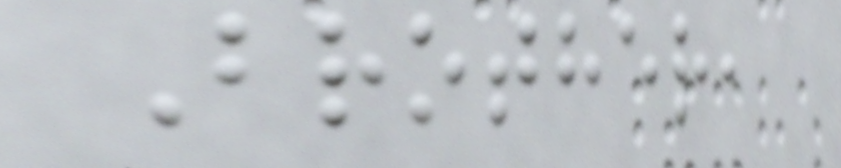Brother,
